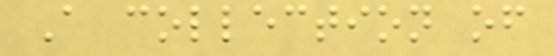A collection of
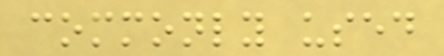commonly used
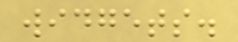widgets.
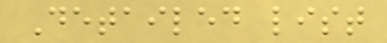Detailed list
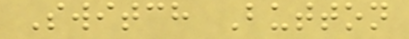Switch Button
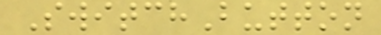SwitchButton
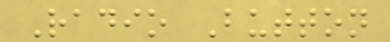Radio Button
